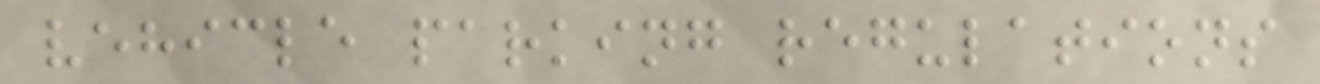vehicle parking regulations
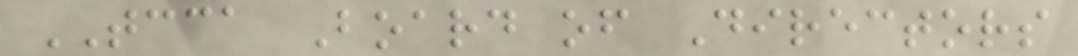TCCA Board of Directors
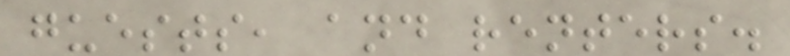guests, and renters.
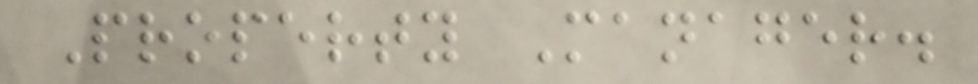Property Manager.
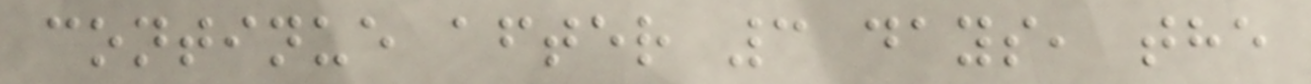continue after 3 days, the
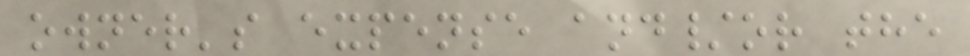owner's expense and/or the
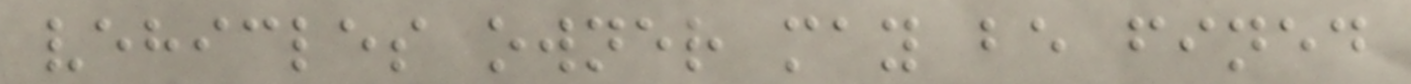vehicles owner may be fined
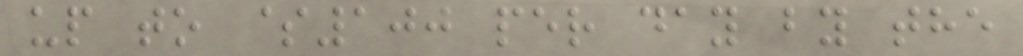up to $100 per day by the
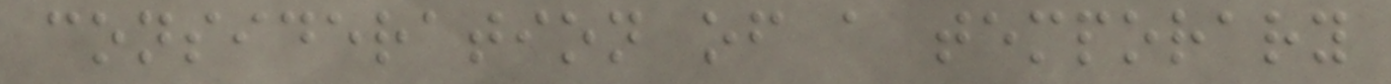consideration of a temporary
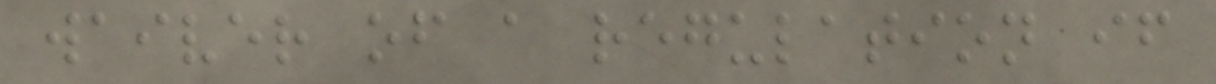waiver of a regulation if
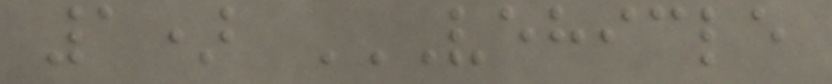1) VEHICLE
